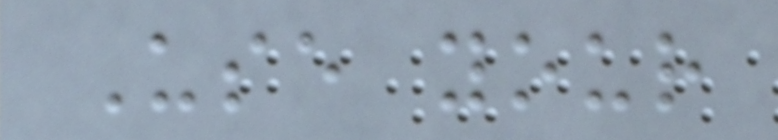Use your
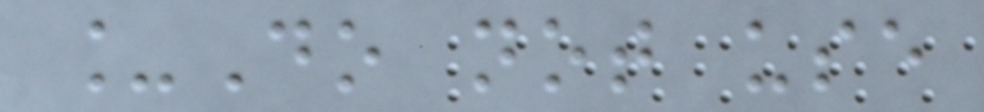_Do not use
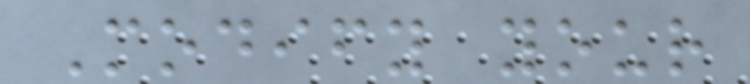Modify your
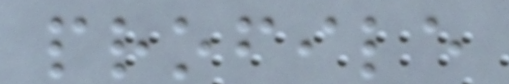profile
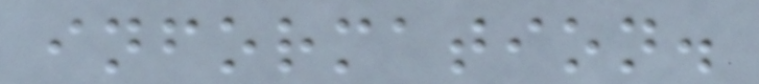information.
